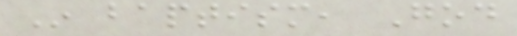In baptism, God
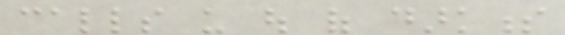calls us out of darkness
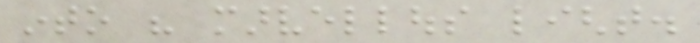into his marvellous light.
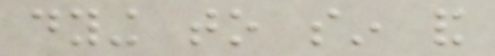dying to sin and
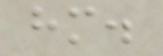him.
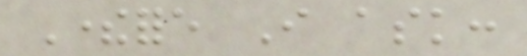Therefore I ask:
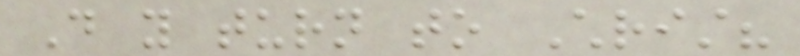Do you turn to Christ?
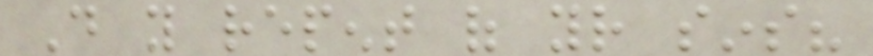Do you repent of your sins?
